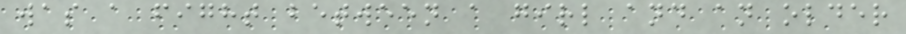was a fight between a girl and an older
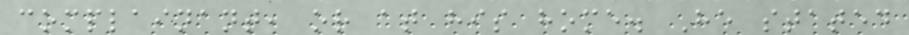complainant, or at his home. He stated
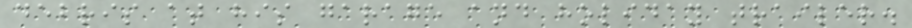debris at his garage and holiday trailer.
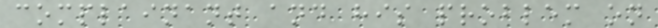complainant and his problem on
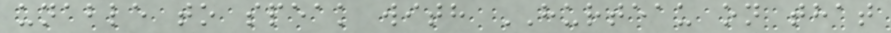unable to speak with HURTEAU on that
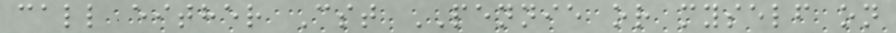call either Cst PENNIE or myself on
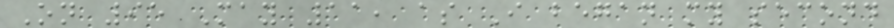On 95 May 11, as I began my second
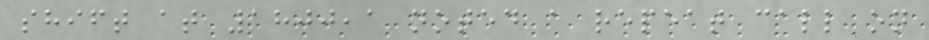shift at 1800,1 noted a repeat call on
